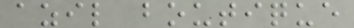azil boutique
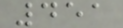451
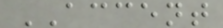ACCENT
